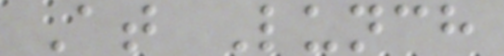At Lunch
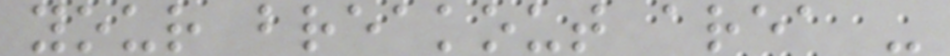your breakout area -
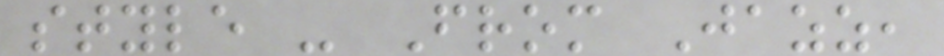style - From Jazz,
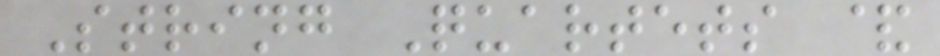String Quartets &
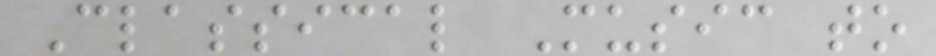Classical Music to
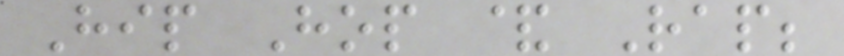Hip Hop & Rap;
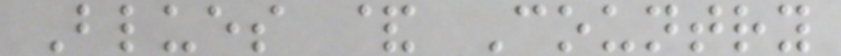Blues & Country
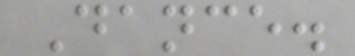Dance.
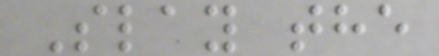Slay the
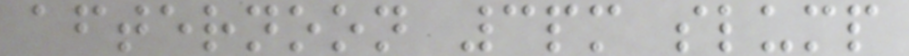afternoon 3pm slump
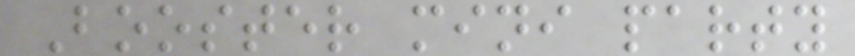Booster mini party
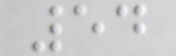54
